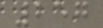257
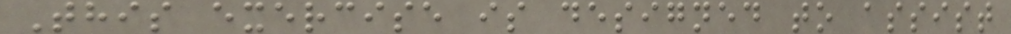This exercise is designed to assist
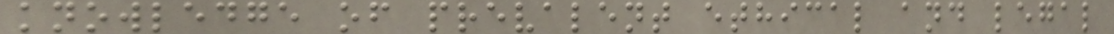knowledge of prevalent ethical and legal
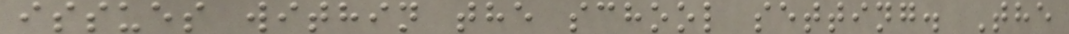issues within the school setting. The
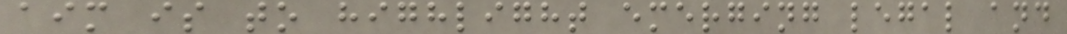aim is to highlight emerging legal and
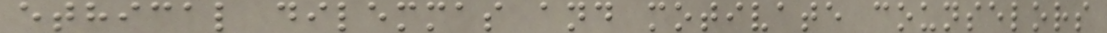ethical dilemmas and motivate counselors
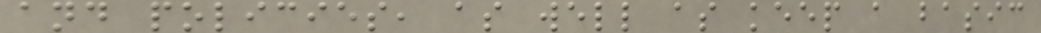and policies, as well as keep a basic
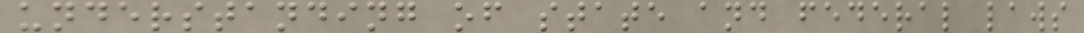understanding of state and federal laws
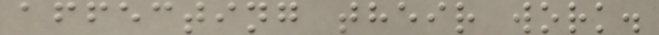affecting their work.
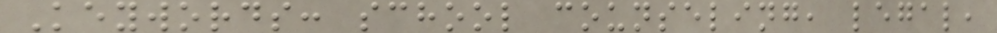Keywords: school counseling, legal,
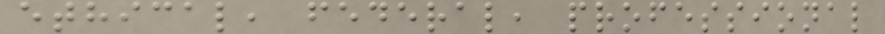ethical, federal, professional
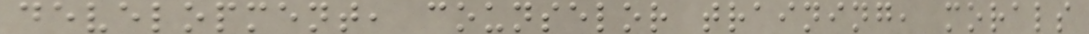development, counselor training, morals
